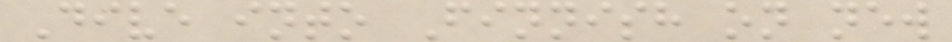Dive into Finnish on new
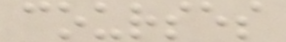courses
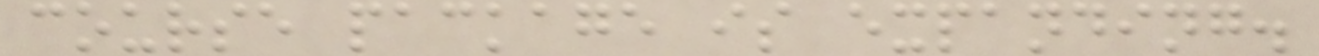course package is expanding.
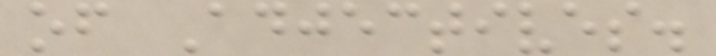of Adjectives.
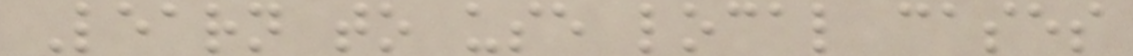Learn to use local cases
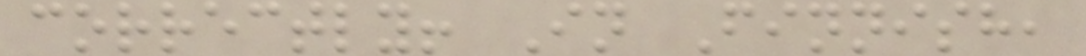correctly! In Finnish,
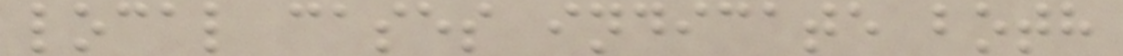local cases indicate both
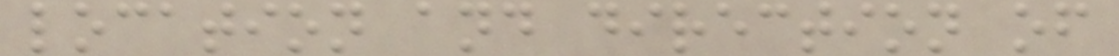location and direction of
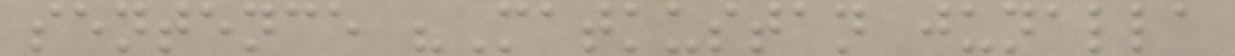sentence "Matkustan junalla
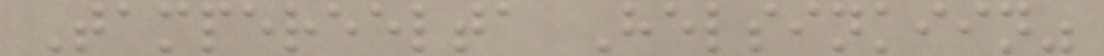Tampereelta Helsinkiin"
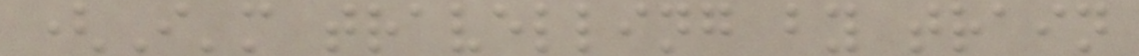(I'm travelling by train
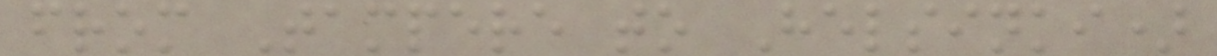from Tampere to Helsinki)
